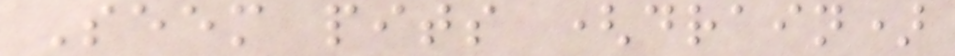Seem pits (drain)
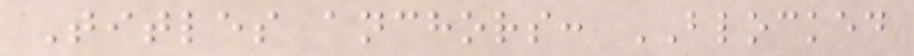Titles anchors: BLOCKED
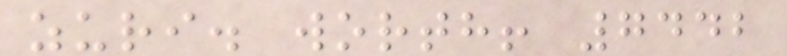zuri. worth! 7442
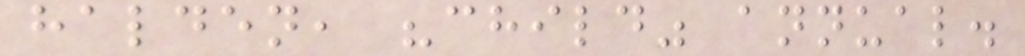halden, "child" annual.
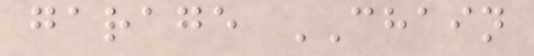garage CHAIN
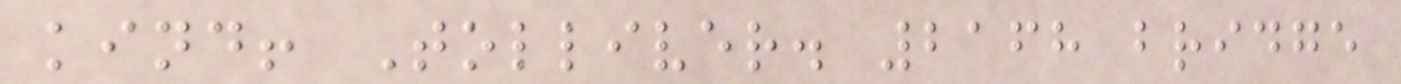kind! Tolliver. 2168 bridge
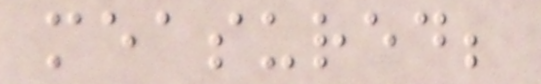measured;
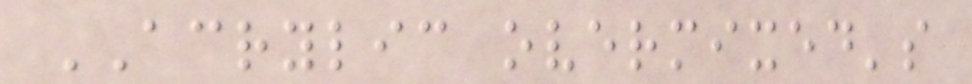ACRYLIC overmixed's
